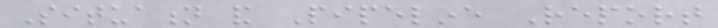Situation and Pipeline Report
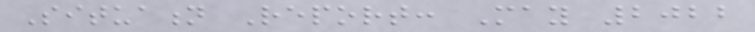Situation Report: May 2022
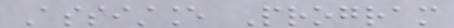Assistance Program
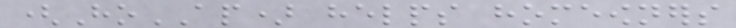(HoAP) helps homeowners
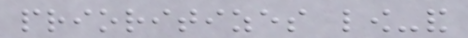prioritizes low-and
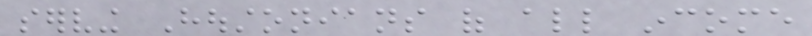serving Houstonians of all income
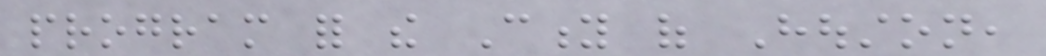program for the City of Houston,
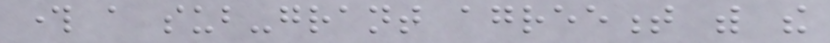through a sub-grant agreement with the
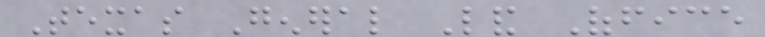Texas General Land Office
